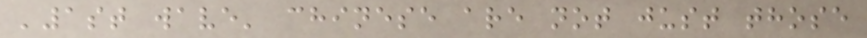'1st wave' chinese are not just those
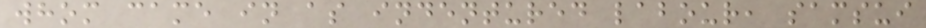whom came in as indentured labour, samsui
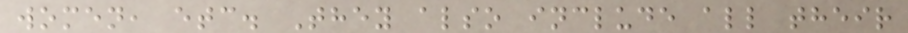women, etc. They also include all their
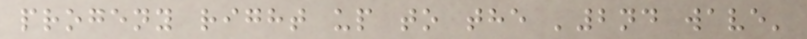progeny right up to the '2nd wave'
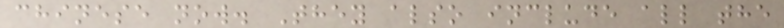chinese now. They also include all the
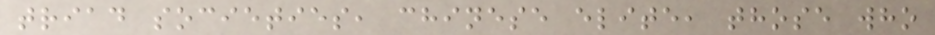triad societies, chinese elite, those who
